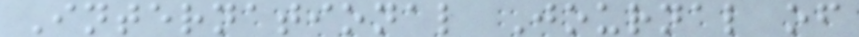International Journal of
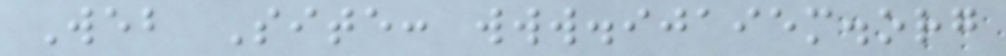Web Site: www.ijaiem.org
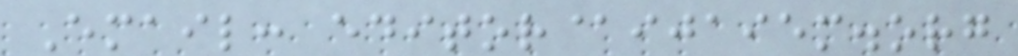Email: editor@ijaiem.org
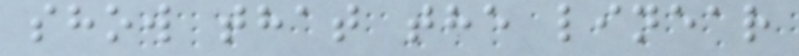show that the linear
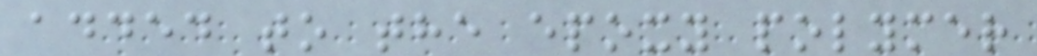added to the epoxy polymer
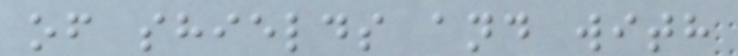of shields and with
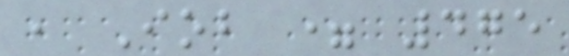, Iob = 475
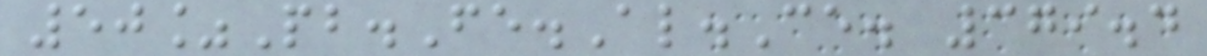50%Pb.Fe.Al.Ce. 379.4
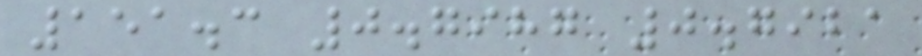151.3 0.7987 0.7921
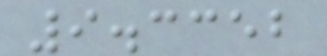9.3352
